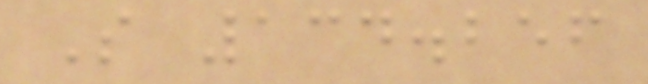S 134.256
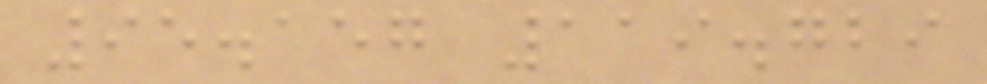95.157 119.729
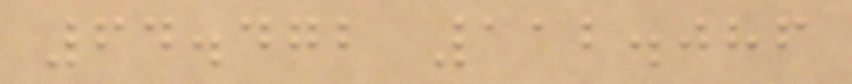64.472 112.086
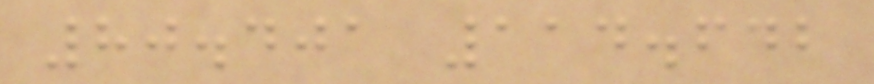80.401 114.642
